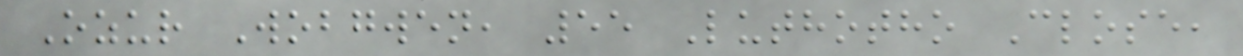Ozur Wobgwen, 55 Luthotho Close,
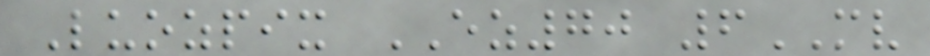Luozpix EZ70 6MV
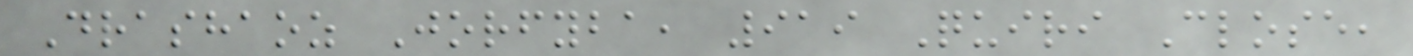Drashaoz Jorfyba, 919 Quiri Close,
